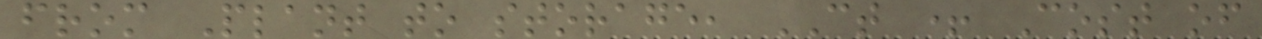from Plant to storage, CT + Cost of
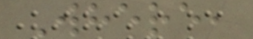Where,
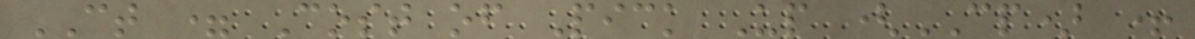CT = Cost of Pick Up (CP) +
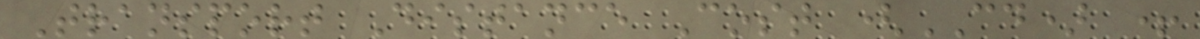Transport Distance Cost (CD) +
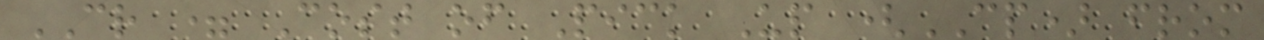CR = Cost of Pick Up (CP) from
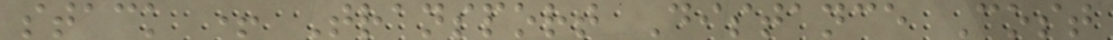stack + Transport Distance Cost
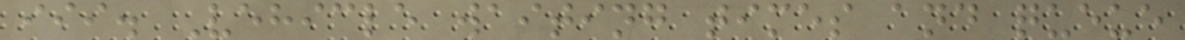iii. Vehicle waiting times and queue
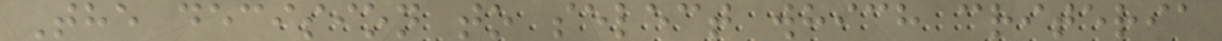The decision to select which criteria
